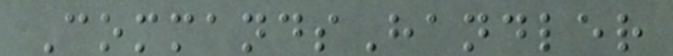CommandsHandler
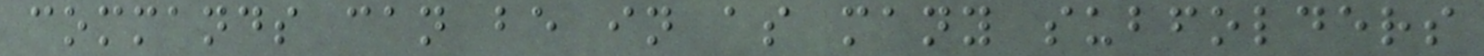commands can be in as many subfolders
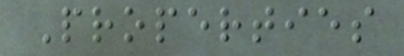Properties
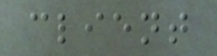client
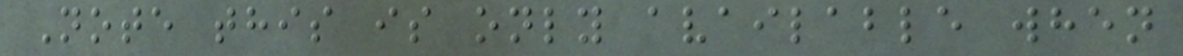Note this is only available when
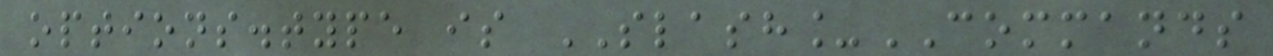options.type is SLASH_COMMANDS
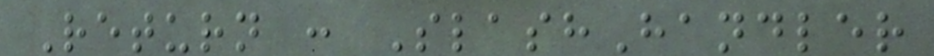Return : SlashHandler
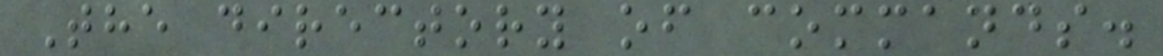The directory of commands.
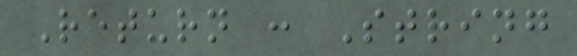Return : String
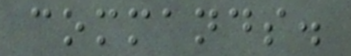commands.
